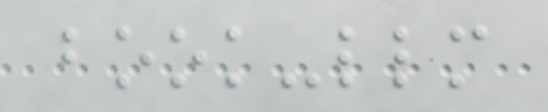book-llm
